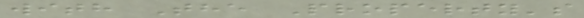with The Property's
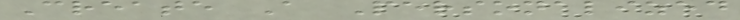Create A Personalized
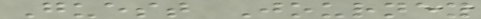Guest Journey
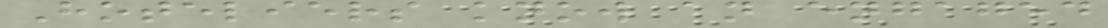Hoteliers know an engaged
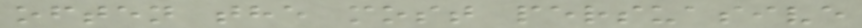often the most persuasive
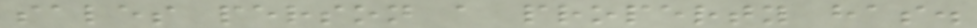sales person a property has.
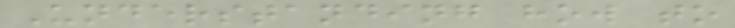Understanding how to
